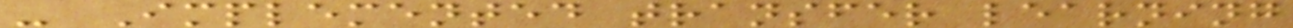- Implemented transfer learning
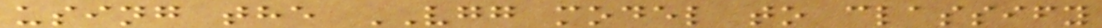using the VGG model to classify
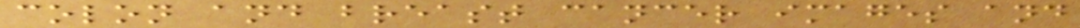colon and breast cancer images and
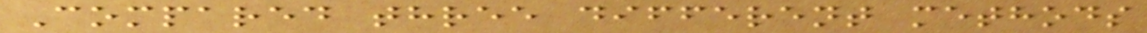Compared three different methods
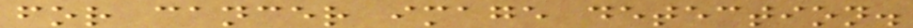for cancer image detection.
